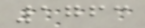1763
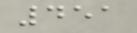451
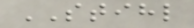STIHL
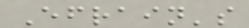Efrain's
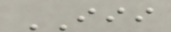III
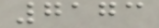7173
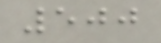500
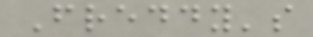Freddy's
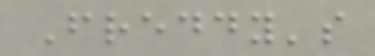Freddy's
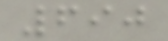690
